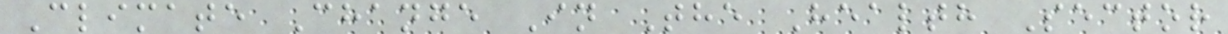Climate Change In The Health Sector
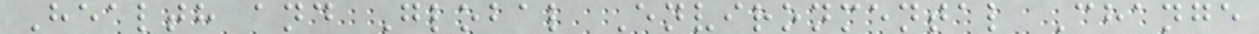Health and Global Environmental Change
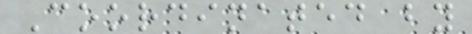Coordinated by
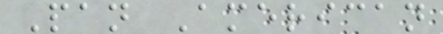Pan American
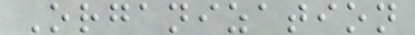Organization
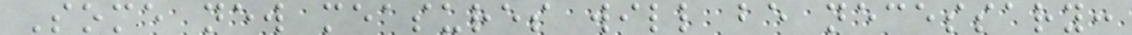Some new measures will be necessary:
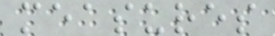measures
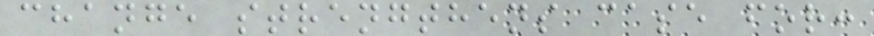change strengthens case for:
